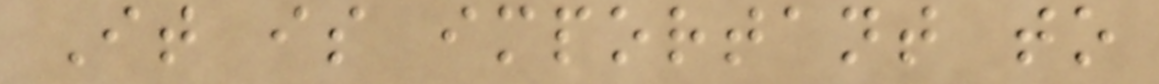It is important to
